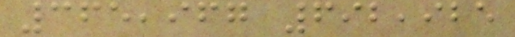365,967 692,925
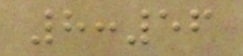8:56
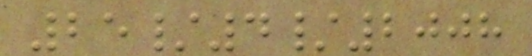25/4/2008
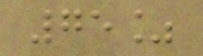75%
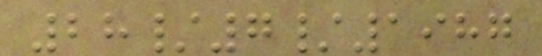28/7/1987
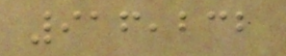916,232
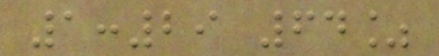1:29 64%
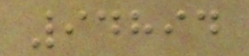94894
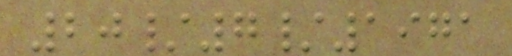20/7/1971
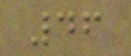46
